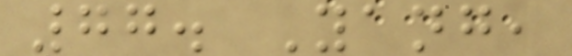77. Yang,
